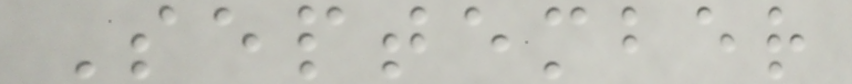September
